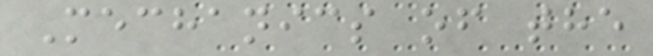Mechanics of the
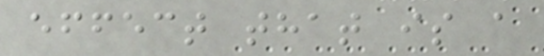effect that is a
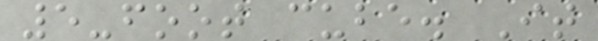5-foot cube. It
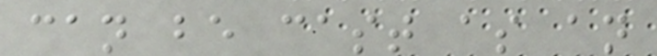can be cast as an
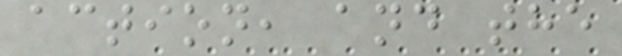action, and the
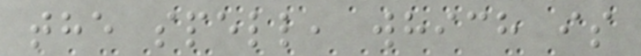the spell, which is
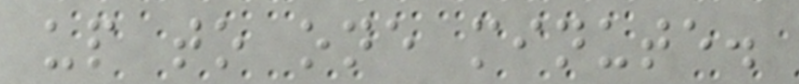up to one minute.
